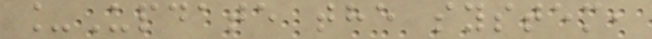_Update the system,
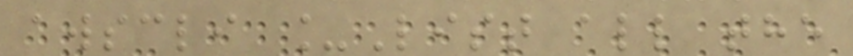awscli _List all the
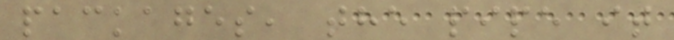packages, the pipe it
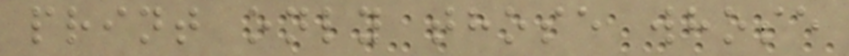print only those whose
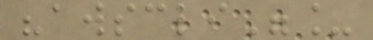"awscli"_
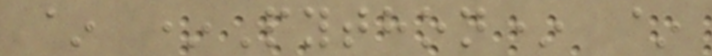~ *Python* ~
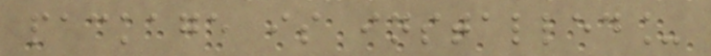package is installed_
